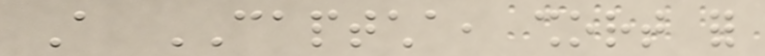A CAPTCHA, short for
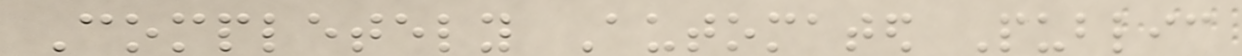Completely Automated Public
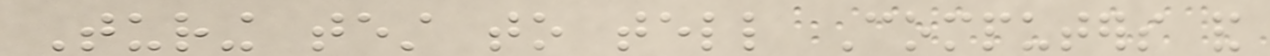Turing test to tell Computers and
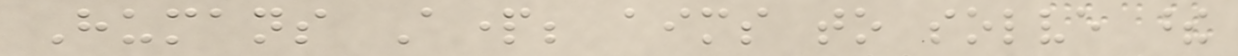Humans Apart; aims to solve these
